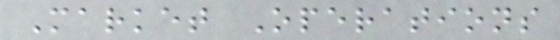Market Operations
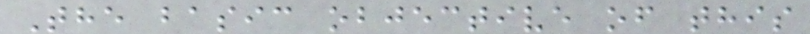The basic objective of this
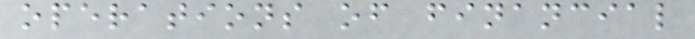operations of financial
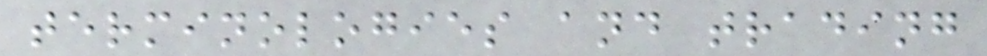terminologies and trading
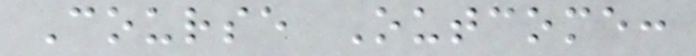Course Outcome:
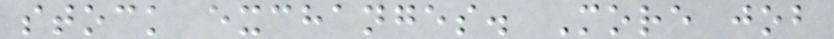stock exchanges. More job
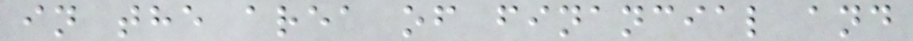in the area of financial and
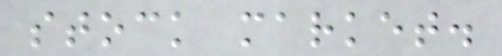stock market.
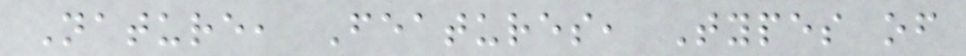Nature, Features, Types of
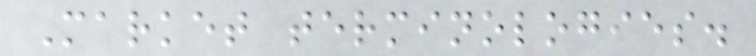Market terminologies.
